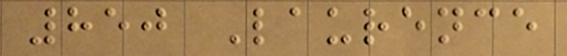850 Laurence
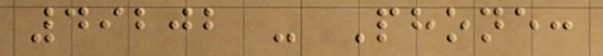49202 - Phone:
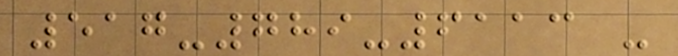517-789-6113 -
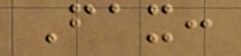Fax:
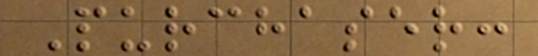Purchaser:
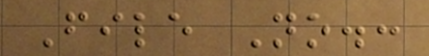File No.:
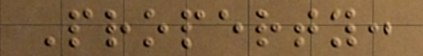Property:
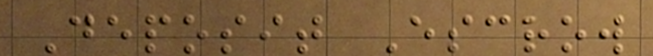Deposit Escrow
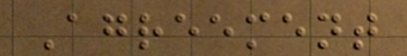Agreement
